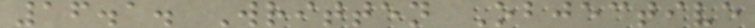16.1. Written Objective
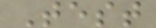Test
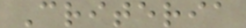Criteria
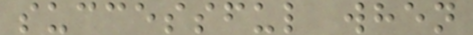successful when
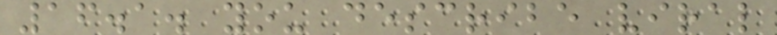16.1. you describe viral
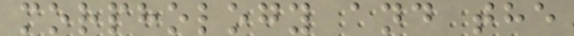morphology and the
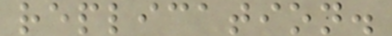replication.
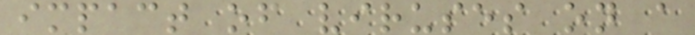impact of viruses on a
